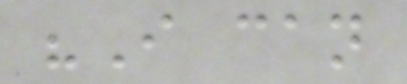"I can
